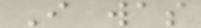I was
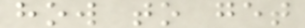how to get
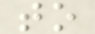to
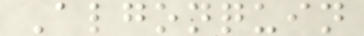Algonquin
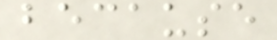because
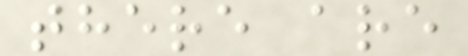there are
